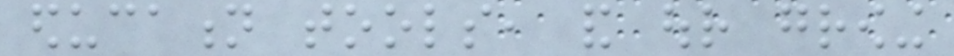education tools, and our growing
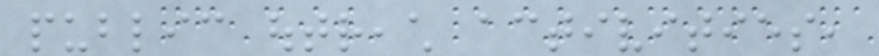public outreach activities,
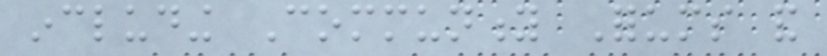including Community Forums and
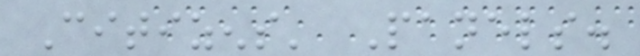Citizens' Panels.
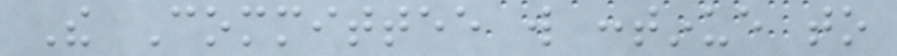The Committee will continue to
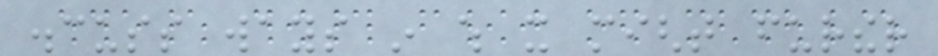discuss ways in which it might further
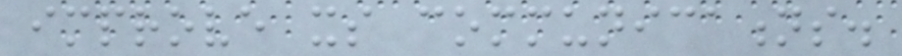improve its communications.
